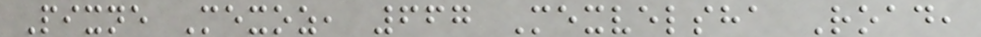Pixne Mexoz, 667 Mexvelsha Road,
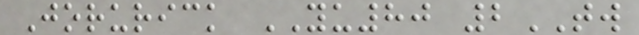Jorurick YU80 2TW
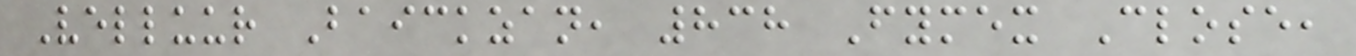Velluur Baickzan, 838 Fymex Close,
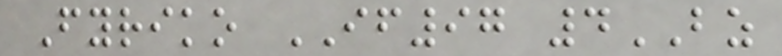Fyriko IF97 4BZ
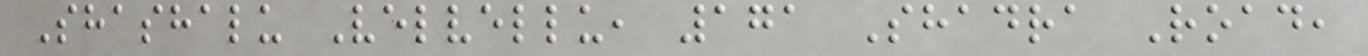Shashalu Velvellu, 171 Shadra Road,
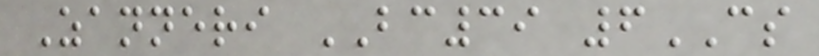Zanneri BC39 6CS
